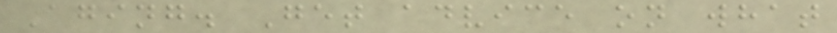Aging. Get advice on what
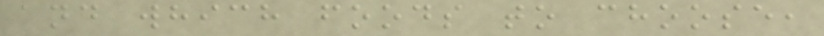and which foods to choose,
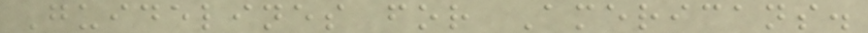Guidelines for Americans.
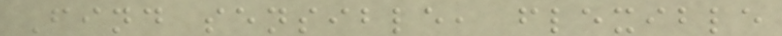Find sensible, flexible
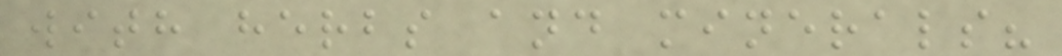with herbs and minerals?
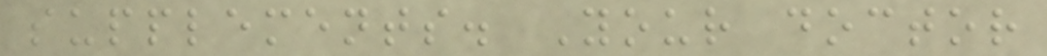supplements. Your doctor
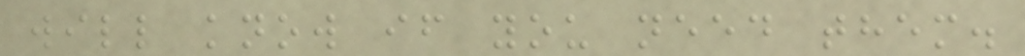will know if you need them.
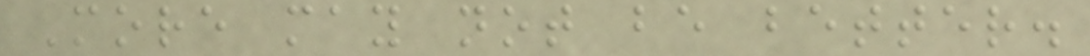More may not be better.
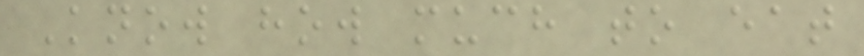Know how much to eat
